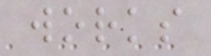works
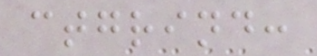ctgrind:
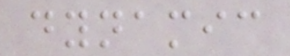dynamic
